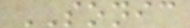SONIC
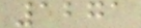1271
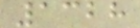1328
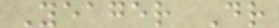Yeager Dr
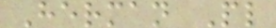Herman Pl
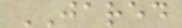JARED
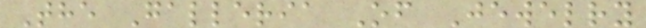The Galleria Of Jewelry
